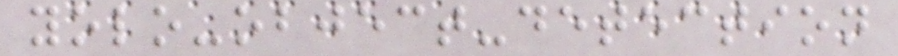yolo-object-detection
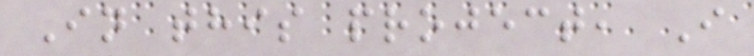In this project, I
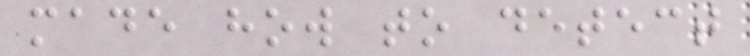made how to detect
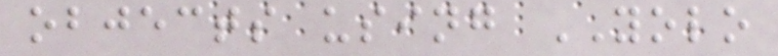objects using YOLO
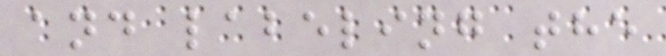and labeling the
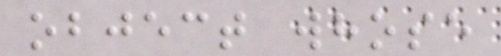object whose
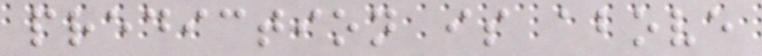prediction is above
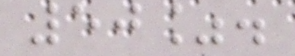50%.
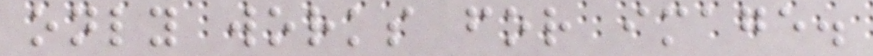only works for image.
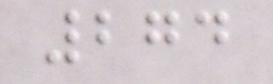274
